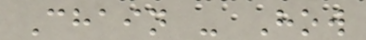Chain - How
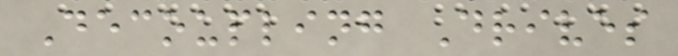Decoupling Drives
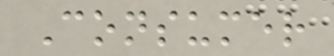Consumer
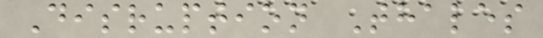Disruption Thales
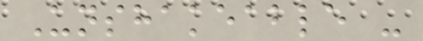Unshakeable -
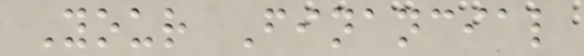Your Financial
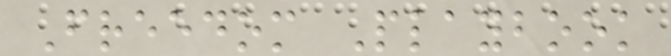Freedom Playbook
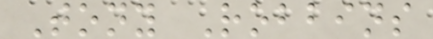Tony Robbins
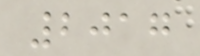2017
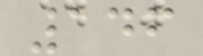146
